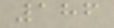186
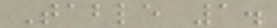Table 1.
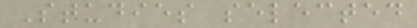Studies selected
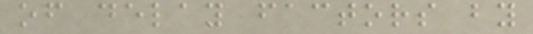of delay factors by
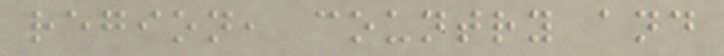region, country and
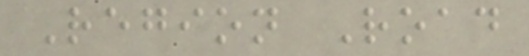Region Road
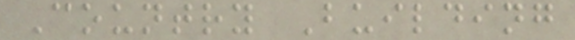Country Building
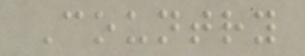Country
